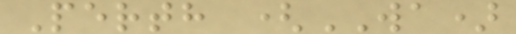Perth (WA)
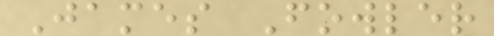James Fowler
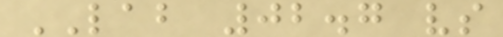LAB 02.7 vs
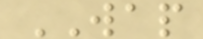WAP
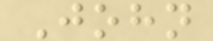John
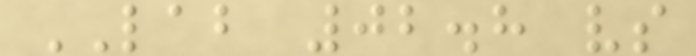LAB 02.8 vs
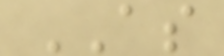AS
